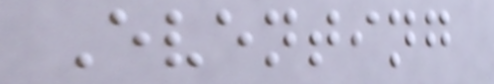Eventing
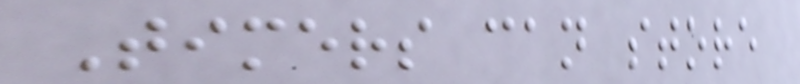Timers can store
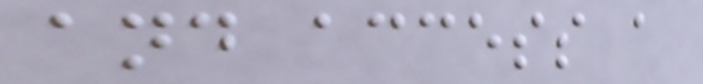and access a
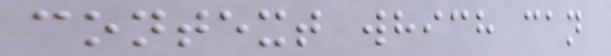context which can
